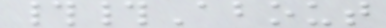##About
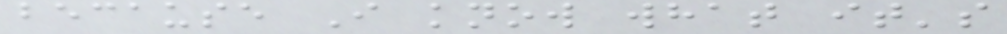because I know what it's
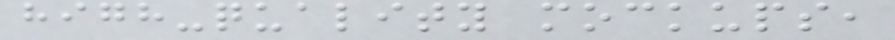high-quality mockups,
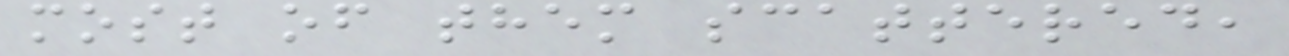most of them scattered,
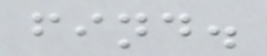find.
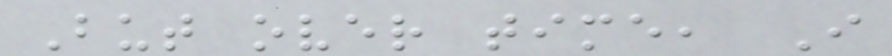But over time, I
